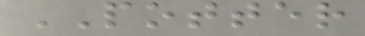POTTER
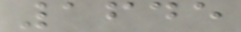1645
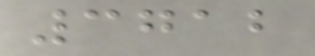3712
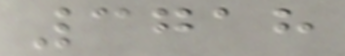3718
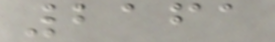2161
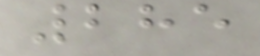285
